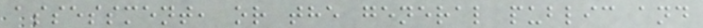assessment, or the general public and
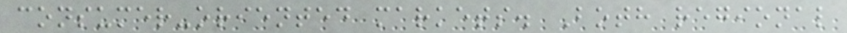consumer-oriented markets. Both regional
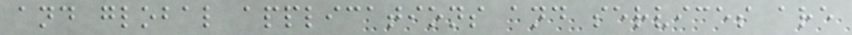and global applications and services are
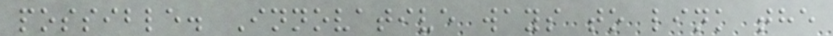possible. Innovative ways to link the
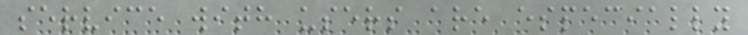service with users are especially
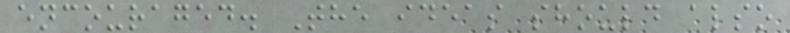encouraged. The ideas should also
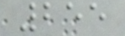255
